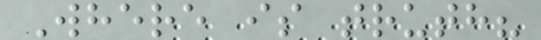Where is truth?
